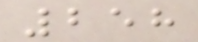258
